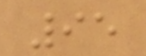95
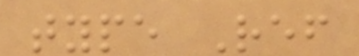type Ref
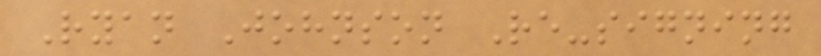Ryan Johnson Re-signing
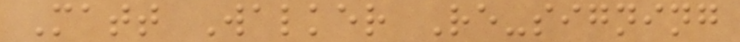Matt Walker Re-signing
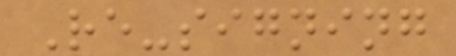Re-signing
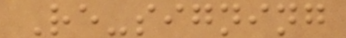Re-signing
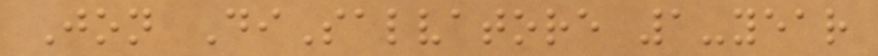Jon DiSalvatore 1-year
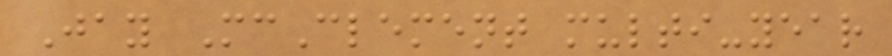Jay McClement multi-year
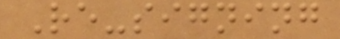Re-signing
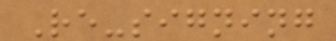Re-signing
